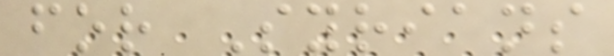for Syrians
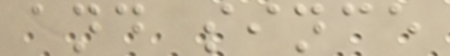and since
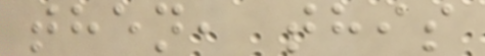then, this
